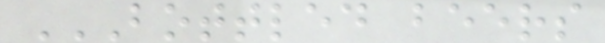BOTTLED BEERS
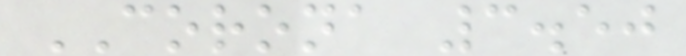CORONA 3.50
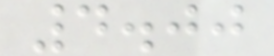4.00
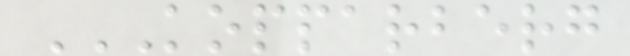KOPPARBERG
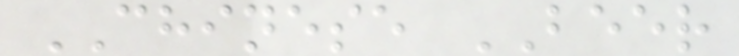CHINESE BEER
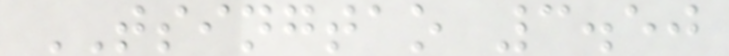TSINGTAO 3.50
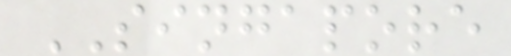SINGAPORE
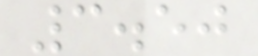3.50
